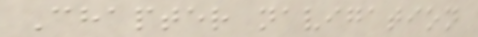Chapter navigation
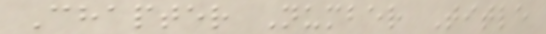Chapter Number Title
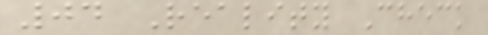04 Reality Check
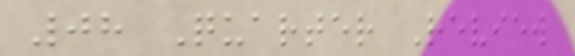08 Quarter Review
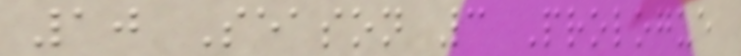10 Season 3 Prologue
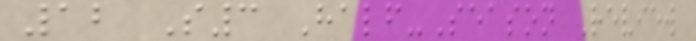12 S3 Half-Season Review
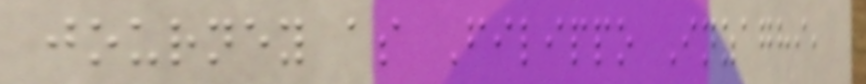journey as Filippo Inzaghi,
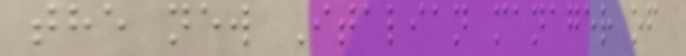the new Italian manager of
